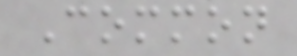Common
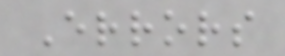Errors
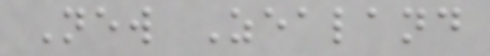New Zealand
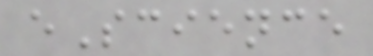eScience
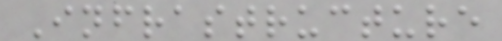Infrastructure
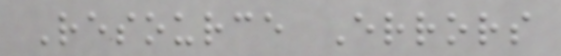Resource Errors
